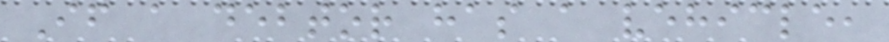If a debtor has a vehicle,
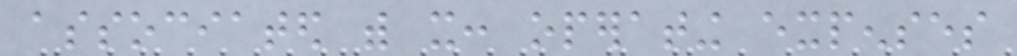associated with it: operating expenses
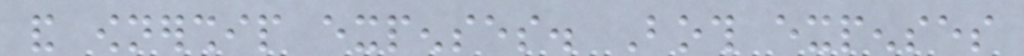and ownership expenses. Both expenses
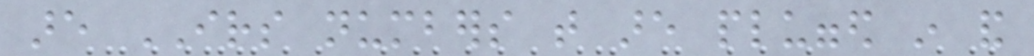are IRS numbers that are plugged in and
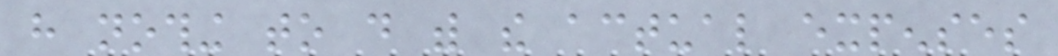have nothing to do with the actual expenses
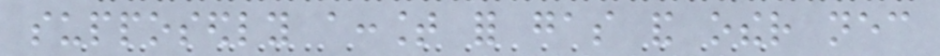supposedly account for gas and other necessary
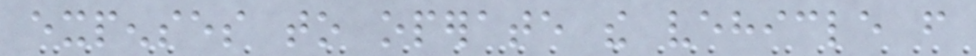expenses to operate the vehicle from
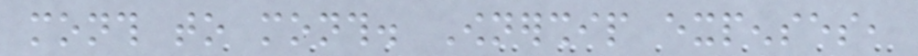month to month. Ownership expenses,
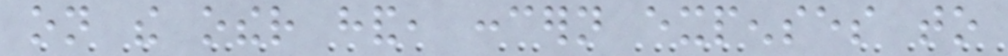on the other hand, concern expenses to
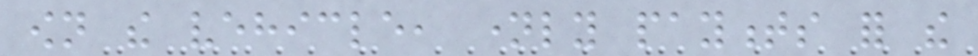own the vehicle, namely payments for the
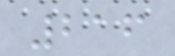216
